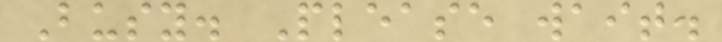Busy. Please wait.
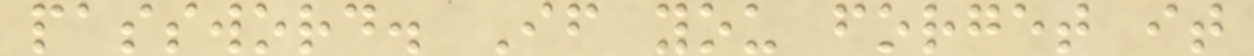password. If you forget it
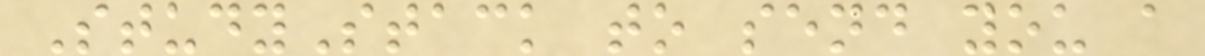StudyStack to send you a
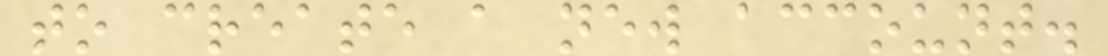to create a new account.
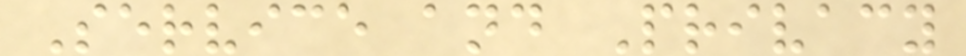Service and Privacy
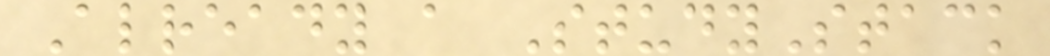Already a StudyStack
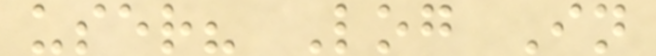user? Log In
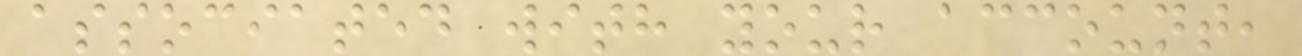associated with your account,
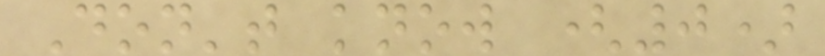Don't know (0)
